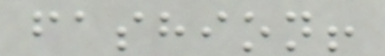fashion!
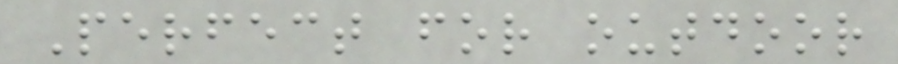Perfect for outdoor
